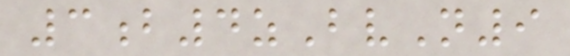3b4zBvN9
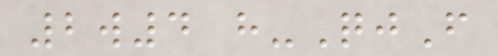2w4 h-QjF
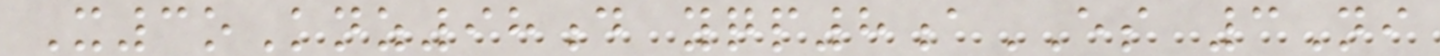X3oKnz98d yqp8aES 3Ni
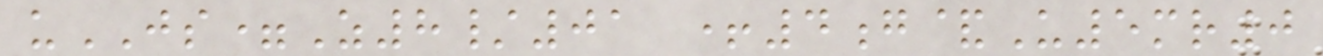uJS=Z8/01 +4g&U5mr0
